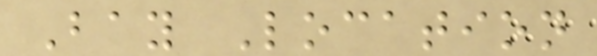Bay Location
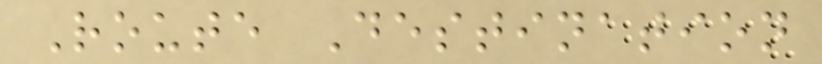Route Destination
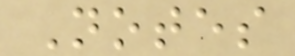Notes
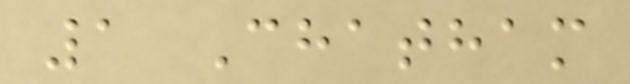1 Chatham
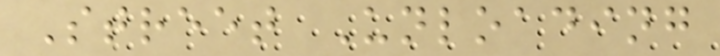Street Unloading
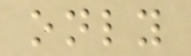only
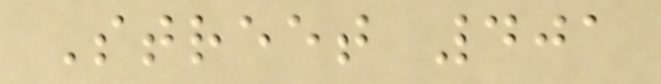Street 401
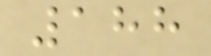188
